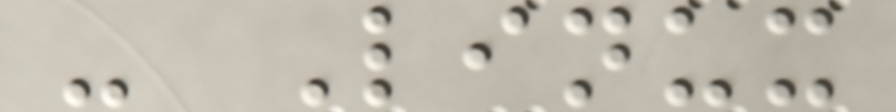- Linux
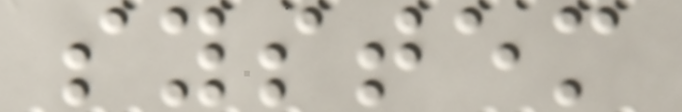system
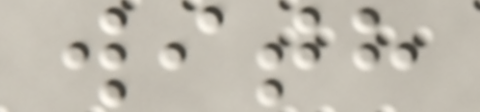with
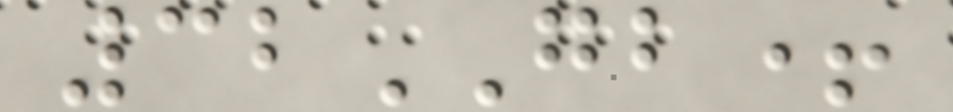32GB+
